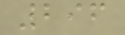296
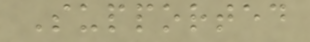Supported
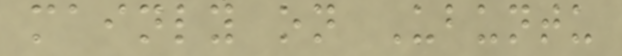mainly on Ubuntu
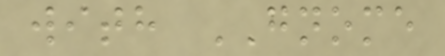with GNOME
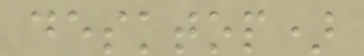desktop)
